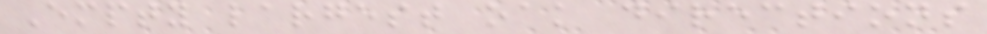Empty largest oak directions
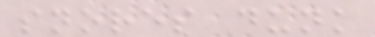snores dunk
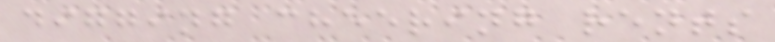digging cheering rents
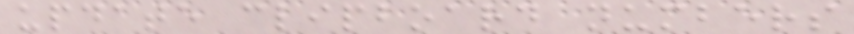update clipboard numbers
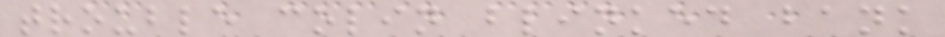trouble colin blinked bank
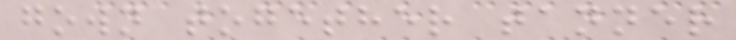gown together tanner
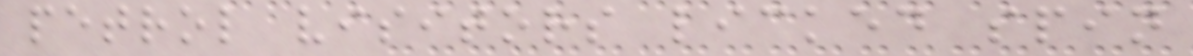petrol visitors licked spin
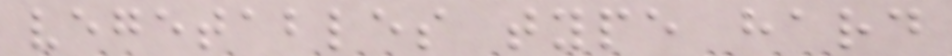vegetables type hard
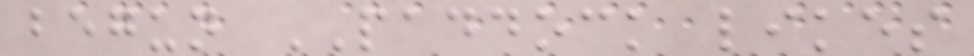begun PADDOCK likes
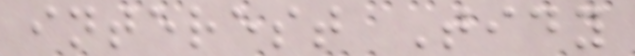interest Tidy
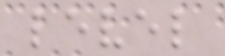level
